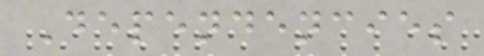Dependencies
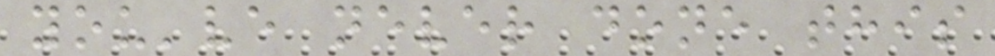you've never done this
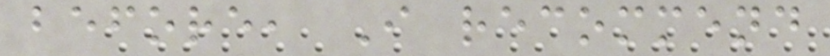before, I recommend
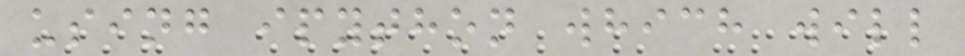using ipython which will
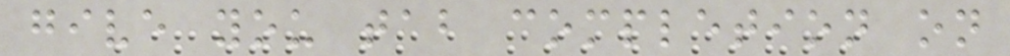give you tab completion on
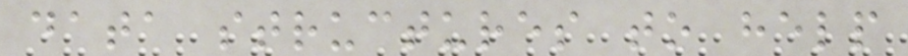data structures to help
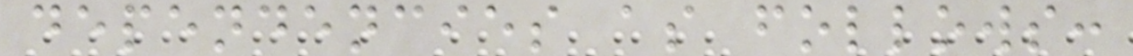dependencies as follows:
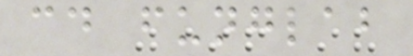cd funglab
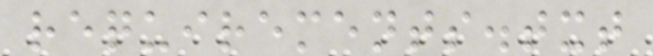requirements.txt
